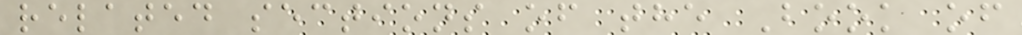related sections of the Book of
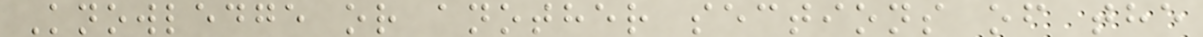Knowledge or another sections of the
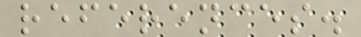references.
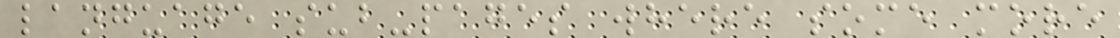language sub-pages where some more
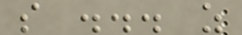s ... z
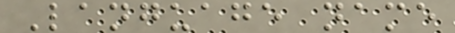Language name
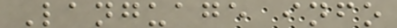Language info
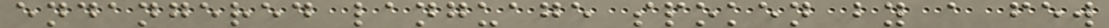endangered language spoken by a few
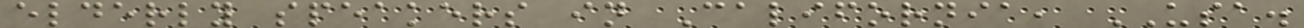elderly speakers in California, USA.
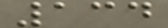134
